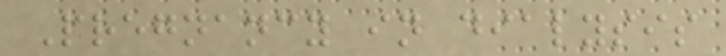Pregnancy in dialysis
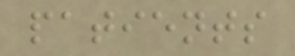patients
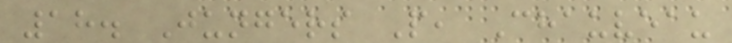18. Jungers P, Chauveau
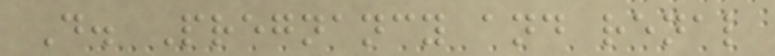D. Pregnancy and renal
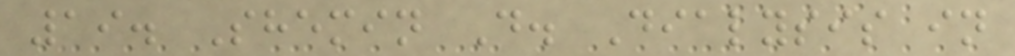19. Shemin D. Dialysis in
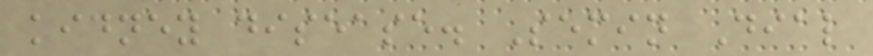kidney disease. Semin Dial
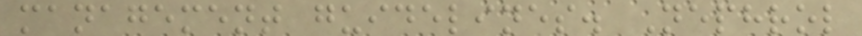management guidelines. Nephrol
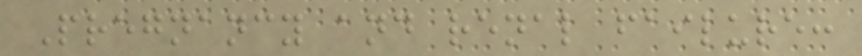Pregnancy and renal failure:
